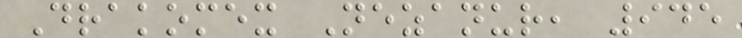Drakomex Nezanur, 945
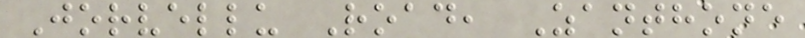Jorvellu Road, Zanthone
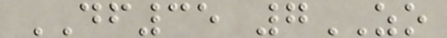DF35 7ZO
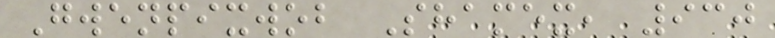Gwenpixwob Shamex, 930
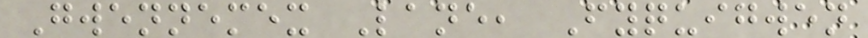Gwennemex Lane, Fyquigwen
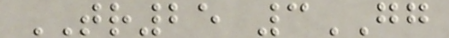TR25 3GG
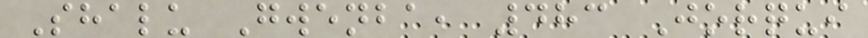Shalu Gwenba, 483 Jorqui
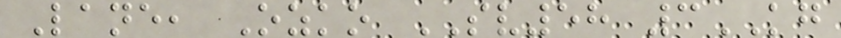Lane, Ozko SV58 3KG
